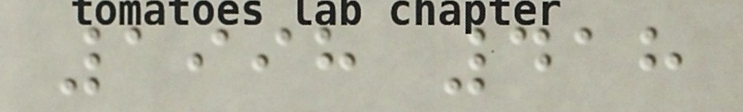1998 418
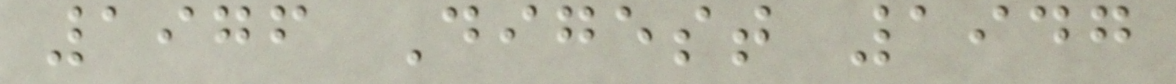1976 Digest 1947
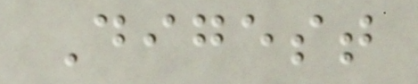Digest
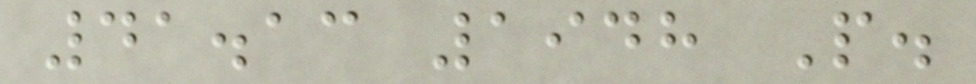41.13 1948 P.
